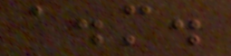a.m.
